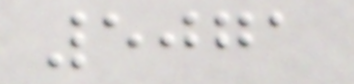5071
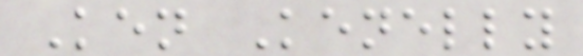Ken Kenelly
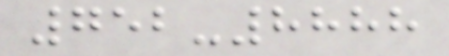752-8888
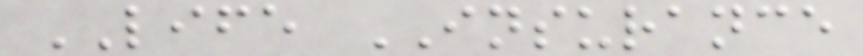LIFE INSURANCE
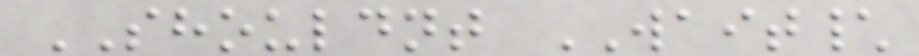SHOULDNT WAIT\
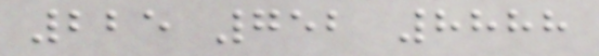225 752 8888
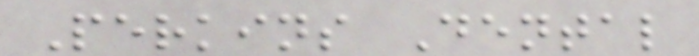Perkins Dental
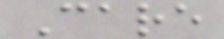Care
